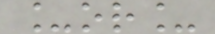_or_
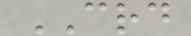CRD
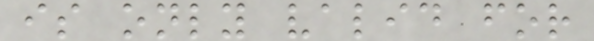is only valid for
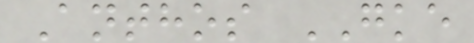Anthos GKE
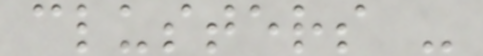clusters -
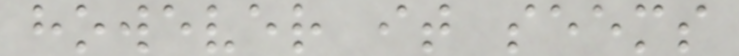however it seems
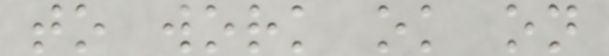to work ok on
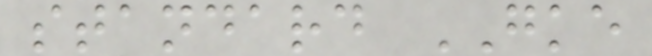standard GKE
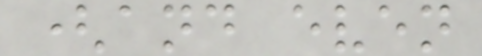(and even
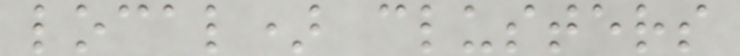local) clusters
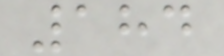184
